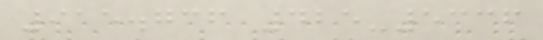915.736 425-5336
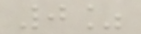0%
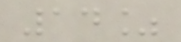14%
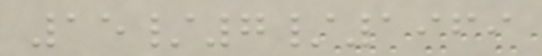15/7/1969
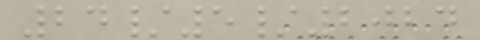24/5/2024
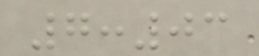7:03
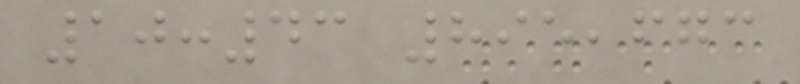10:43 895,673
